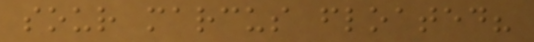sour marcus floated?
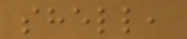shell,
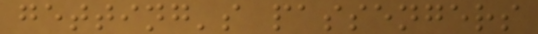getting's passengers
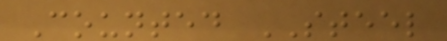Counted STEEL
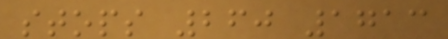stops 260 1713
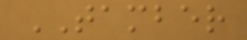TAMBER
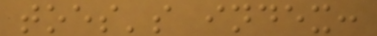toes's index:
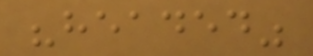"headed"
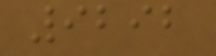9292
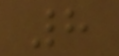8
